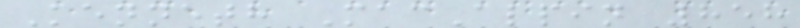Kenneth MacAlpin 858
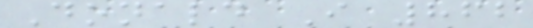Donald I 862
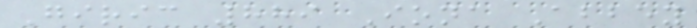Giric 889 Iona Abbey
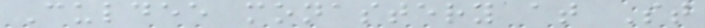Culdee monastery at St
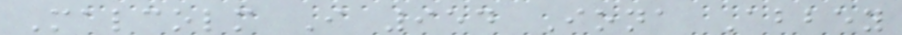Malcolm I 954 Iona Abbey
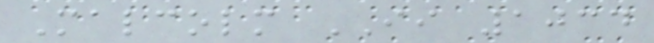Malcolm II 1034
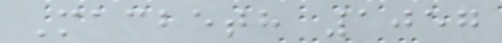Macbeth 1057
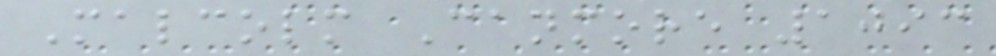Malcolm Canmore 1093
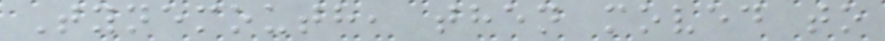Tynemouth, then moved to
